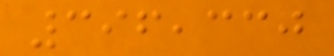396,330
